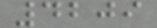4209
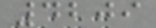4209
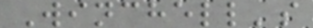Winchell's
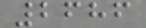2686
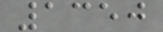1350
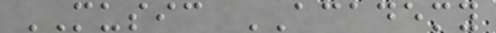MUSIC ACADEMY
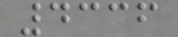4336
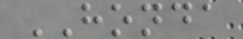HONDA
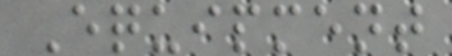Equipment
